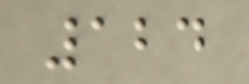124
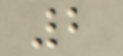2
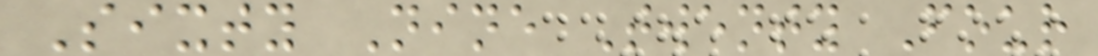Sixty Nine Twenty Four
